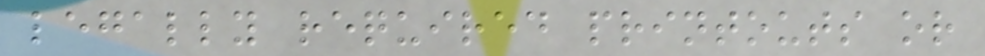legally required printouts or
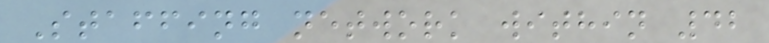Staffing network within 42
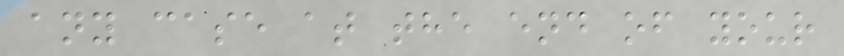any case at the end of your
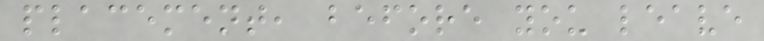placement, before you leave
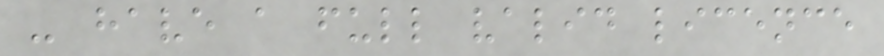- have a full valid licence
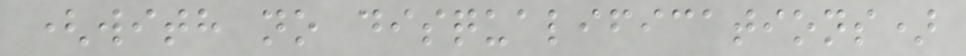(with no disqualifications)
